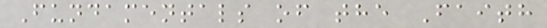Fundamentals of the Faith
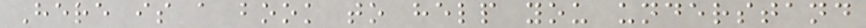Here is a book to help you understand
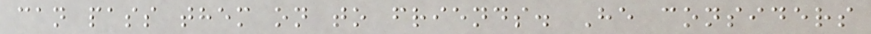can pass them on to friends. He considers
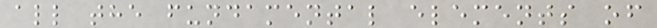all the fundamental elements of
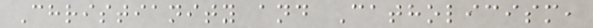Christianity and Catholicism,
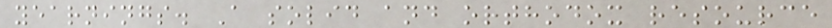yearnings. A solid and orthodox resource
